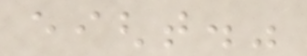eight."
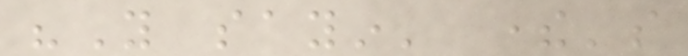"You sayin' there's
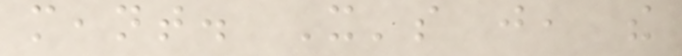meant. It's just, the
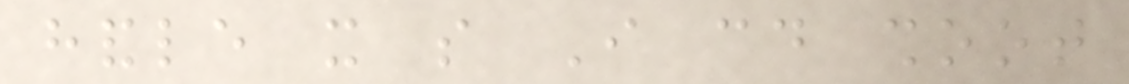handle it so I could shoot
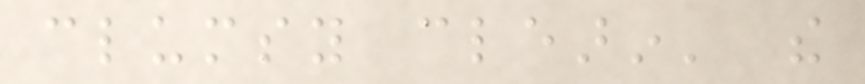clumsy clearin' the
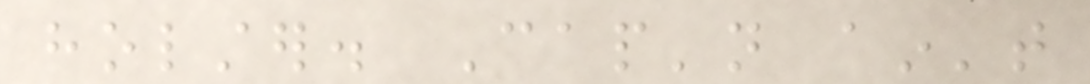holster. Cap'n ain't
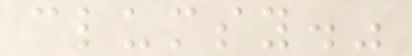clumsy."
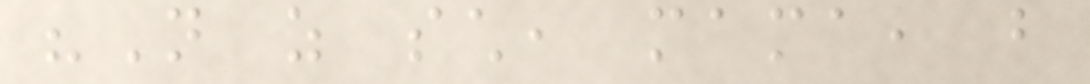"Not as such, mama, but
